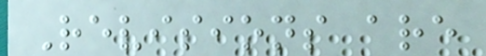Revisions are
